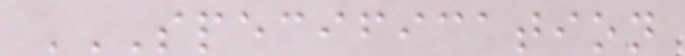SPECIFICATION
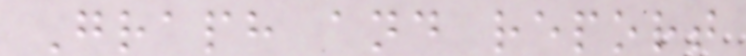Graph and report
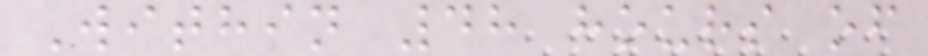Within 48 hours of
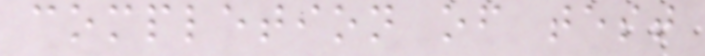completion of test
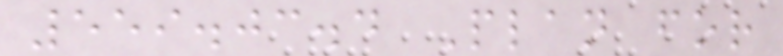559.03.4 Plan for
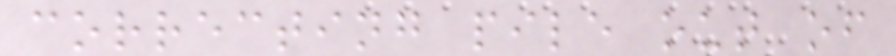correcting pile out of
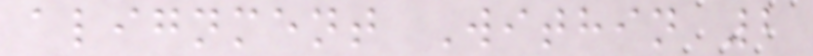alignment Within 2
